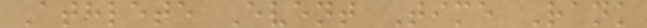Athlete Event Time Rank
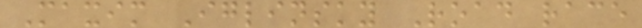Maxim Iglinsky Road race
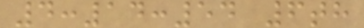4:14:54 6th
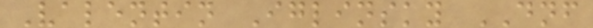Valentin Iglinsky DNF
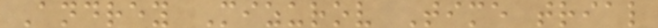Andrey Mizurov Time trial
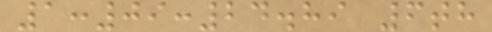1:09:24.89 6th
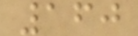160
